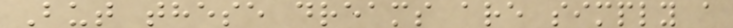But these dreams are simply a
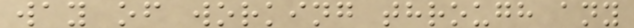way of working through any
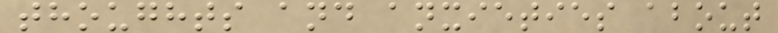thoughts and anxieties about
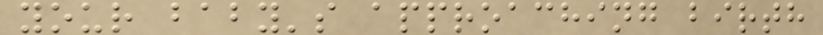your baby's approaching birth
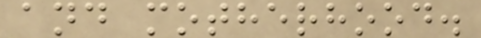and motherhood.
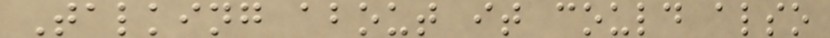Talking about it could also
